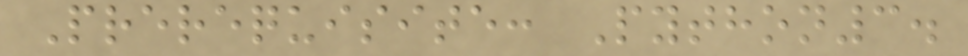Prerequisite: Python3.
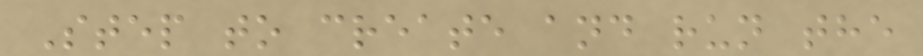Step to create and run the
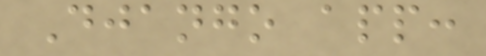Django app:
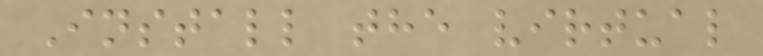Install the virtual
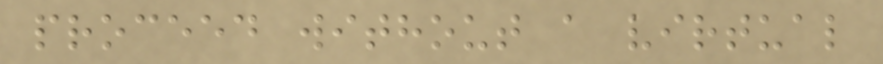proceed without a virtual
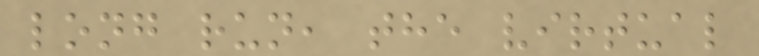long run, the virtual
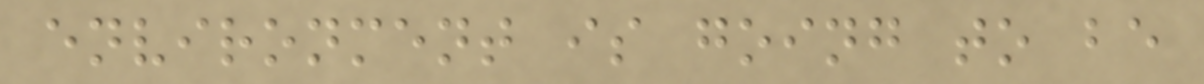environment is going to be
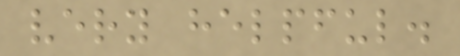very helpful.
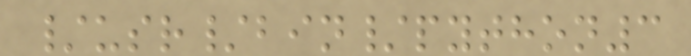/usr/bin/python3
